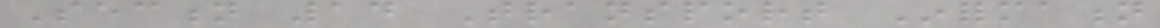Section 14 Transport Information
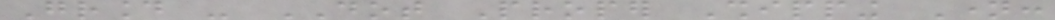Ground - DOT Proper Shipping Name:
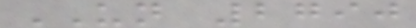UN 2790
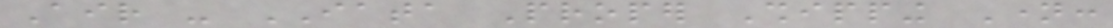Air - IATA Proper Shipping Name:
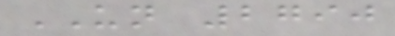UN 2790
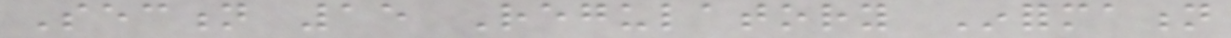Section 15 Regulatory Information
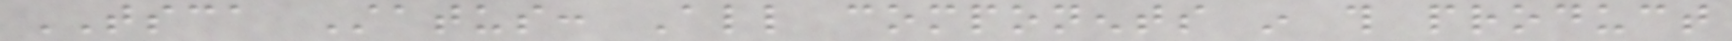TSCA Status: All components in this product
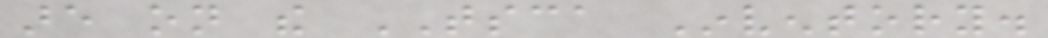are on the TSCA Inventory.
